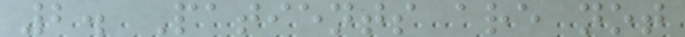2. Patients are not
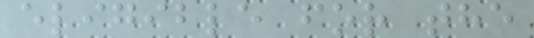eligible for the
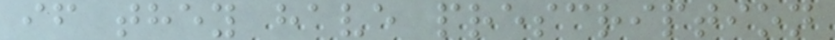if they have prescription
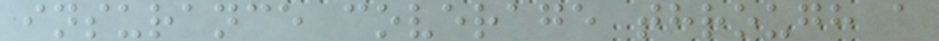insurance coverage through a
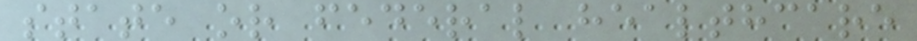state or federal healthcare
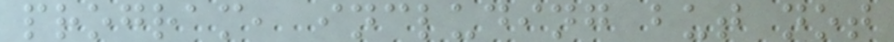program, including but not
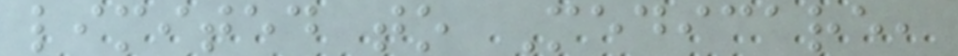limited to Medicare,
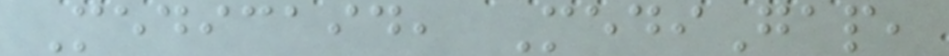Medicaid, MediGap,
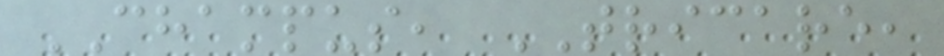CHAMPUS, TRICARE,
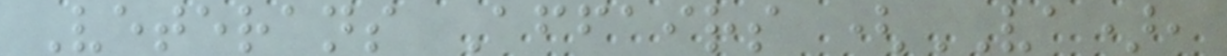Veterans Affairs (VA),
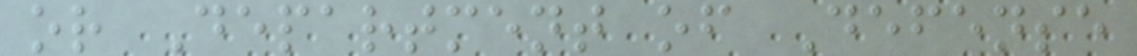or Department of Defense
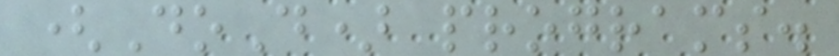(DoD) programs.
